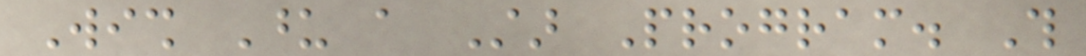Wish Upon a Star Program. This
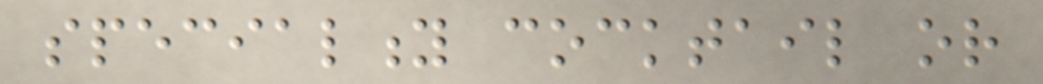speciality cocktail or
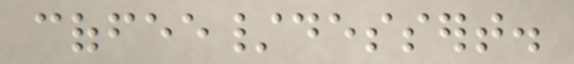coffee/dessert.
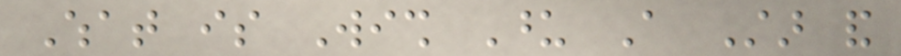What is Wish Upon A Star and
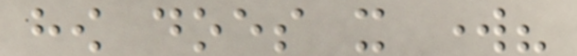how does it work?
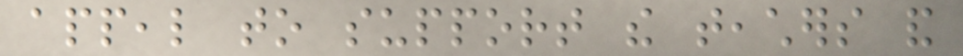appeal to support the teachers and
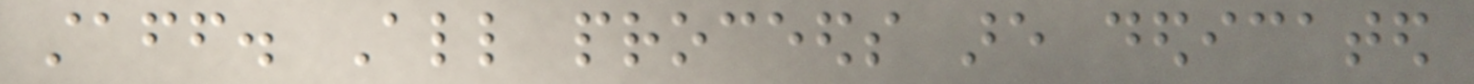staff. All proceeds are dedicated
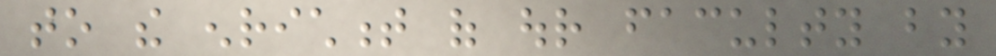to the enrichment of our faculty by
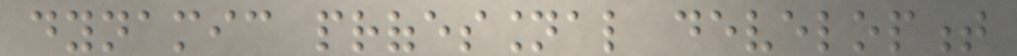dynamic professional development
